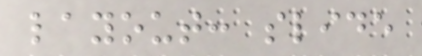layout: slide
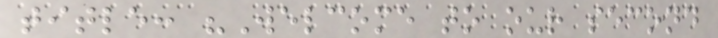title: "Welcome to our second
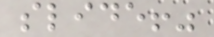slide!"
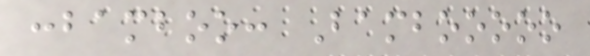:bamboo: Bambooooo
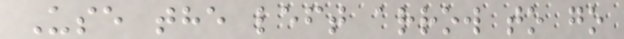Use the left arrow to go
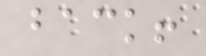back!
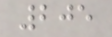205
